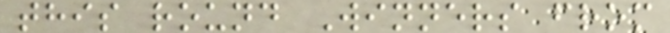this round Winners from
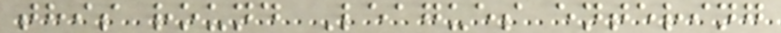this round Leagues entering
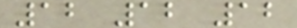12 12 12
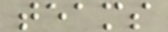teams
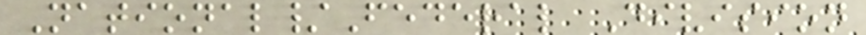National/Federal Division
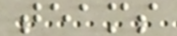teams
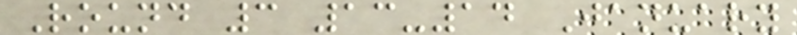Round 3 13-14 January
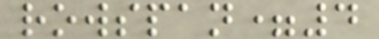rowspan=4
